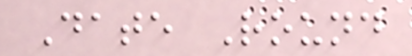Date Round
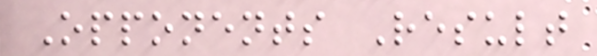Opponents Result
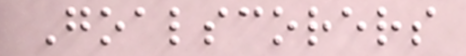Goalscorers
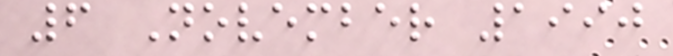6 November 1990
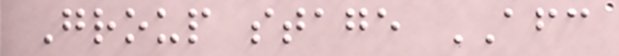Group stage AFC
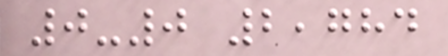0-0 2,784
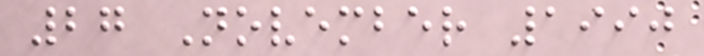27 November 1990
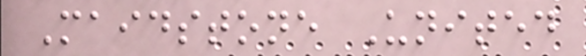Maidstone United
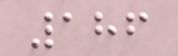186
